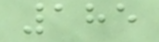185
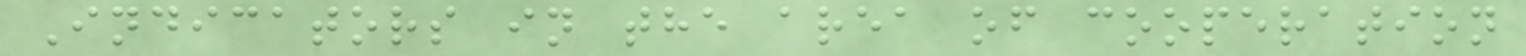Indicators in the area of cooperation
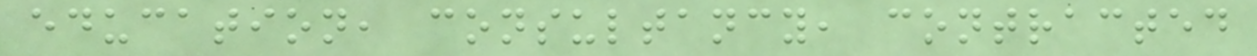education, consultancy, contracted
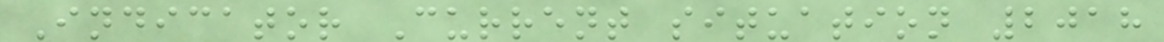Indicator Current situation 2018
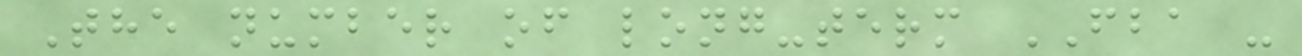The number of long-term FBA -
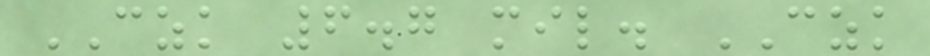CZK 6.7 mil. CZK
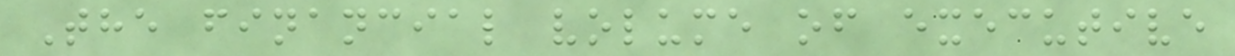The financial volume of executive
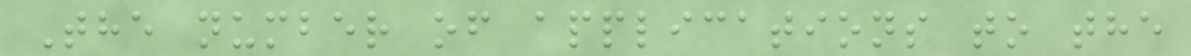The number of applications to the
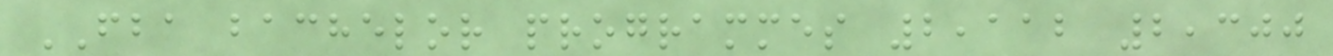FBA bachelor programmes 2,112 2,300
